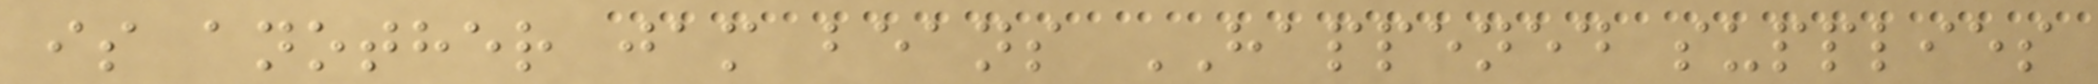is another jam beans HAPPENED supplies
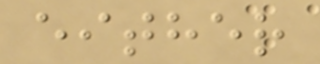either
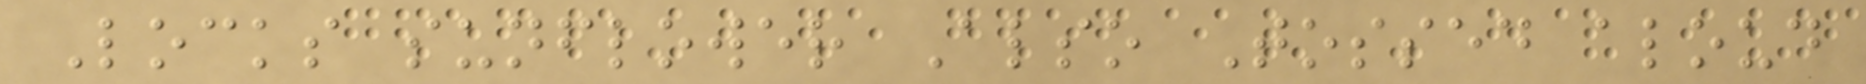Locks sunflower Also Tossed aloud
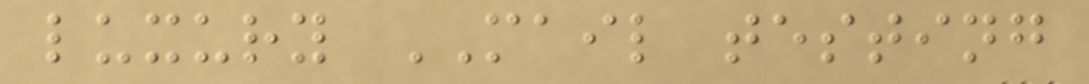luxury MAIL testing
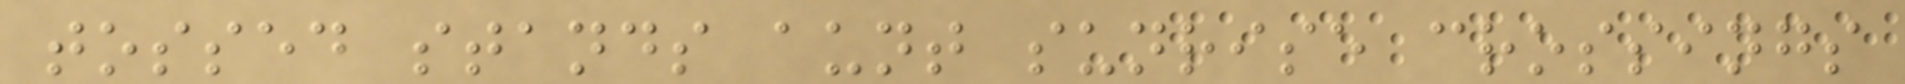tossed stands aunt sunrise crossings
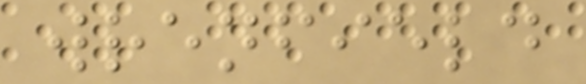wrenfield
